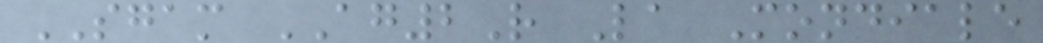SGAM AG2R La Mondiale
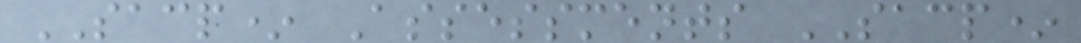SACP* Assessments SACP*
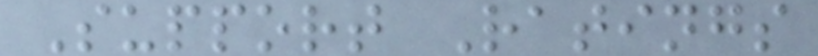Support Ratings
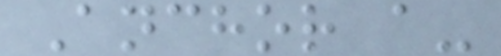Anchor a-
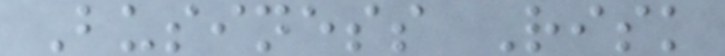Business Risk
